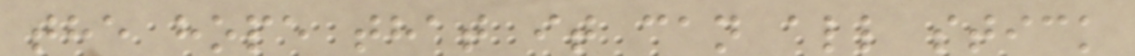the hope that it can all stick
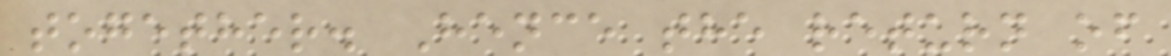together. Hence the return of
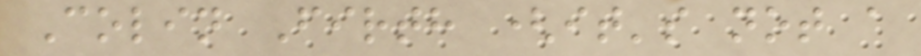Colin Firth (it's not a
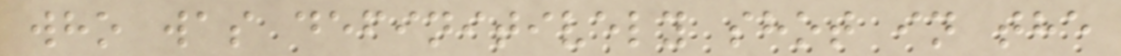who was definitively shot in the
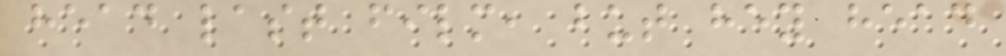head last film, but hey head
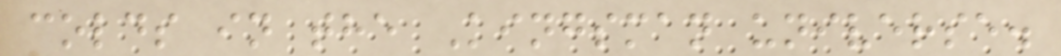colds in the Kingsman universe.
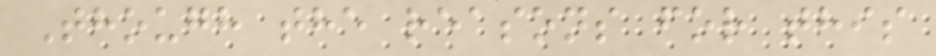Though the reasons for this
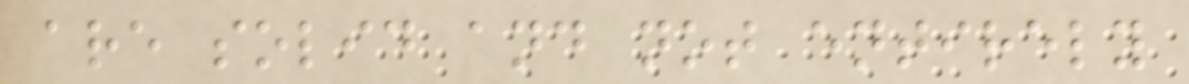are solid and not entirely
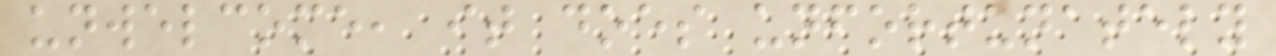unwelcome, it does unfortunately
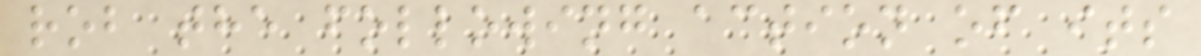rob the following action of its
